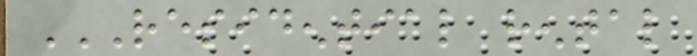RESIDENTIAL RENTAL
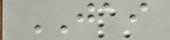JAI
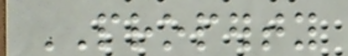PROPERTY
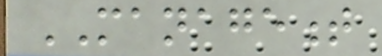MANAGEMENT
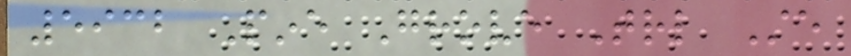5932 Pine Grove Trl Ste
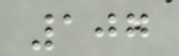107
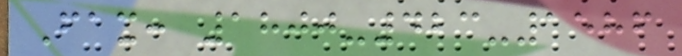Fax: 1800-423-1586
